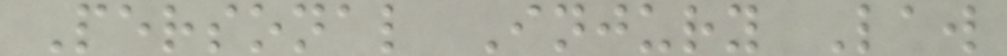Personal Injury Law
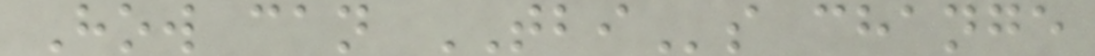How can TBIs change
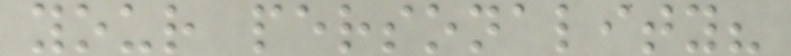your personality?
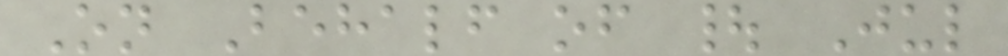On Behalf of | Jul
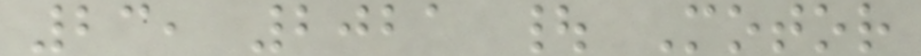23, 2021 | Motor
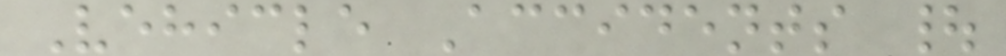Vehicle Accidents |
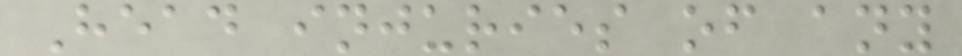Head injuries of any
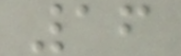16
